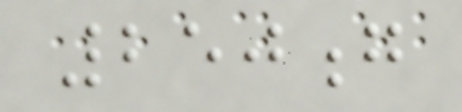250g
